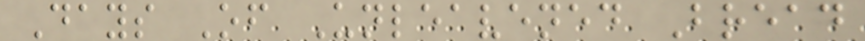Days Of Unleavened Bread
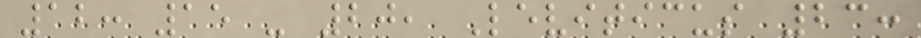12: 15 - 20, Leviticus 23:
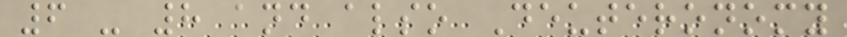6 - 8 and also Deuteronomy
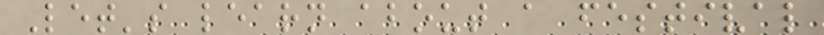Let's learn about a festival
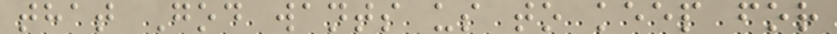that God wants us to keep for
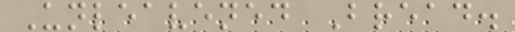Unleavened Bread.
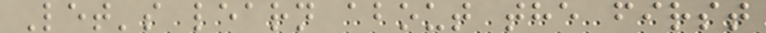Let's learn about the first
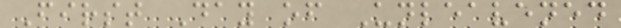First Day of Unleavened
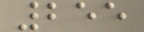255
